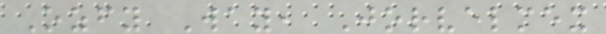Ozfy Way, Jorvelmex
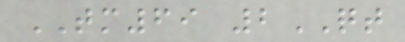TM69 2QT
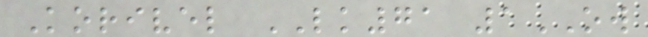Korivel LK71 1OW
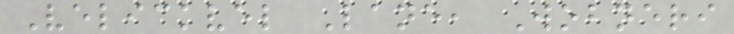Velickvel Lane, Wobneri
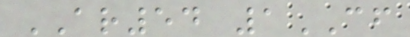AR54 1CF
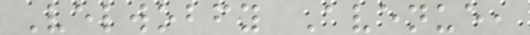Velwobfy Avenue,
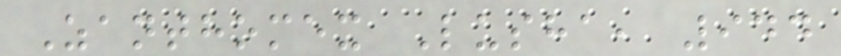Zanthomex Lusha, 944
